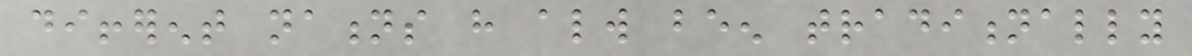different nations have always been traditionally
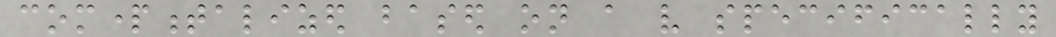compartmentalized based on a very specifically
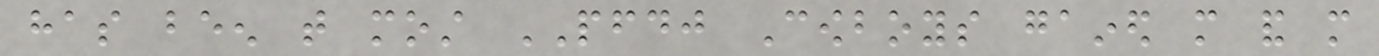has been that most PFDJ Cowboys gained more and more
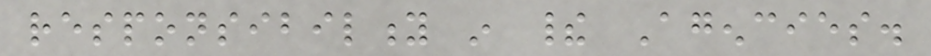responsibility in their Agencies.
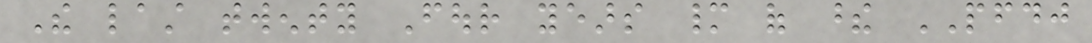The last twenty Four years many of these PFDJ
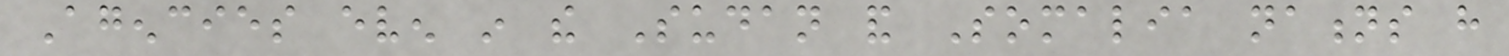Agencies even in the Sudan and Somalia nations have
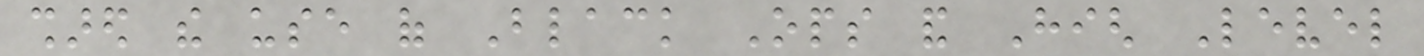shared the use of Black Ops and High Level
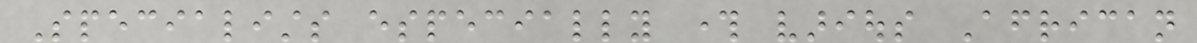Specialists especially through various African
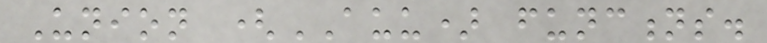Union (AUU) functions.
